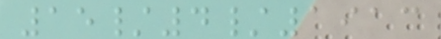15/4/1913
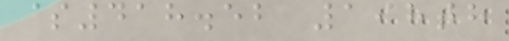$418.52 198th
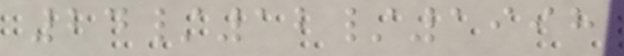24/12/1998
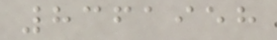8361958
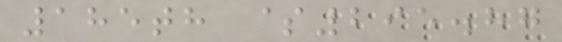185th $295.87
